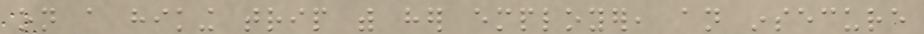on a hiking trip with her employer, an insecure
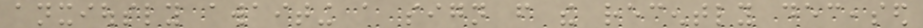anxiously awaiting a sign from the recently deceased
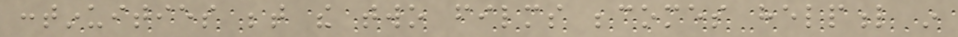continuities between the two films becomes helpful in
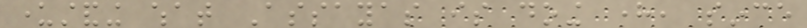understanding what Assayas is doing here, since
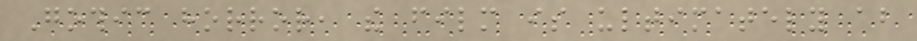Gothic horror, the film is ultimately about
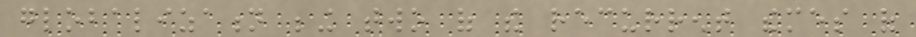globalization being two of the recurrent themes of
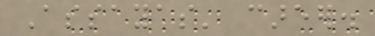Assayas' career.
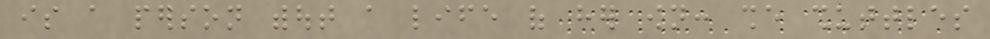is a person without a life of her own: she shuttles
